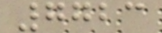7723
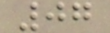07
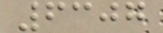6307
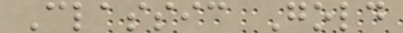Classic Gold
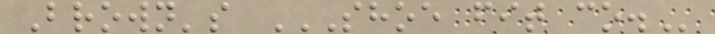Brown's SHOE FIT CO.
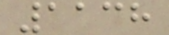1138
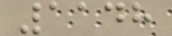1148
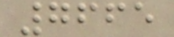7665
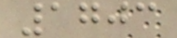1703
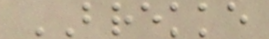BREKKE
